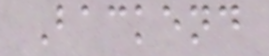Backend
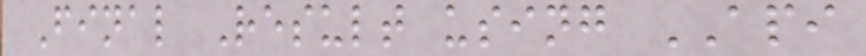Final Result using API
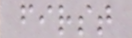first
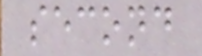second
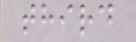third
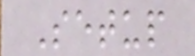Setup
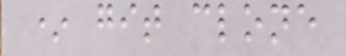* git clone
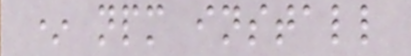* npm install
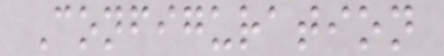Configuration
